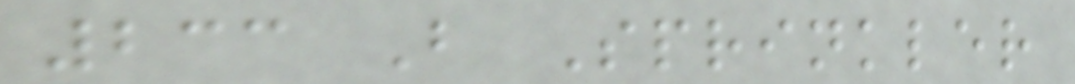233 B Sprinkler
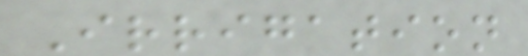Irrigation
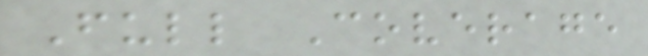Full Coverage
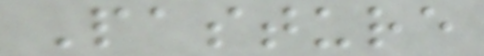Pasture
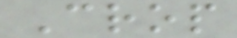Crop
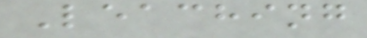Leaching
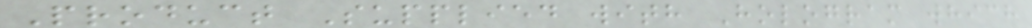Product Supplied with Hologram which
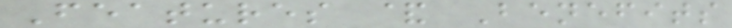Features & Benefits
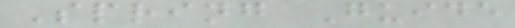Spring Guide
